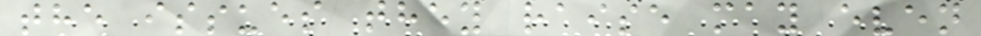the issues they raise may even
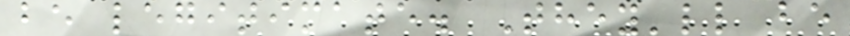be legitimate. They'll be
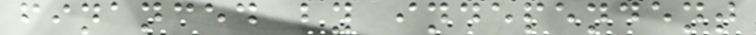financed by independent
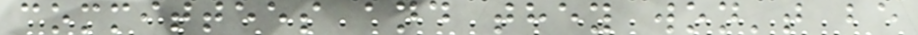committees and they won't be
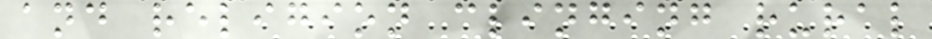and religion clinging rural
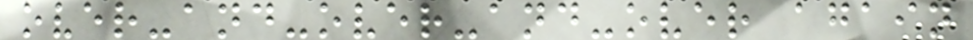over-and-over-and-over again
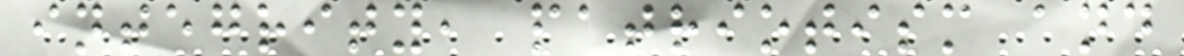integrity, patriotism and
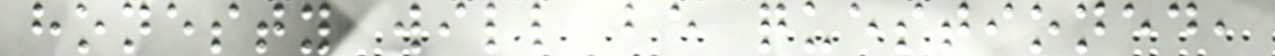honesty will be questioned,
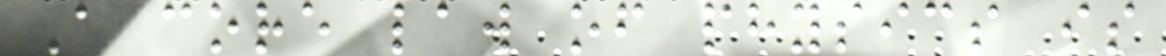A core law of physics is
